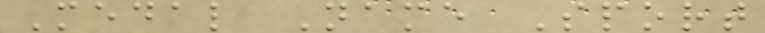Medal Name Sport
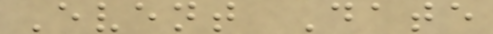Event Date
